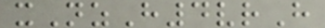xNzH4vrH
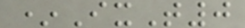*IxT0
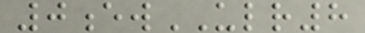0ewULR8
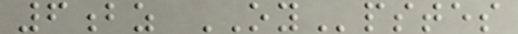6bz OYpstes
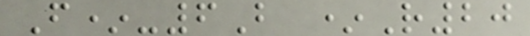F*-6B *R20
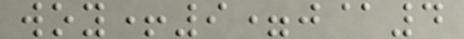woy+9=j@4
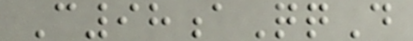C98aQqD
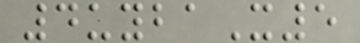4uybaX5
